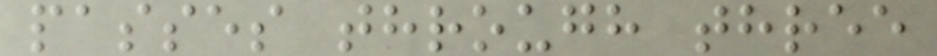passes through three
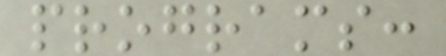programs:
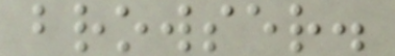browser.
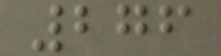276
